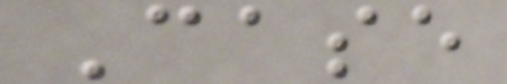Case
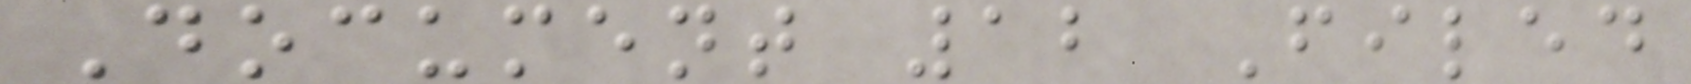Document 12 Filed
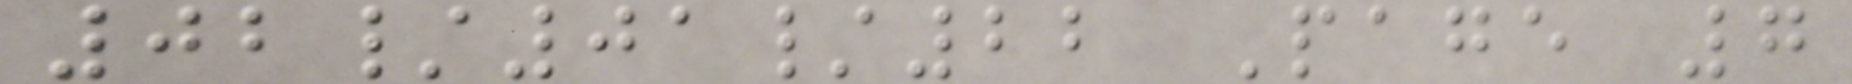02/01/22 Page 7
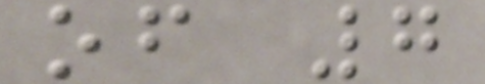of 7
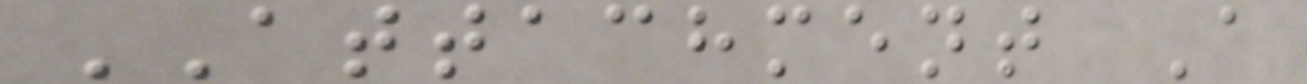ATTACHMENT A
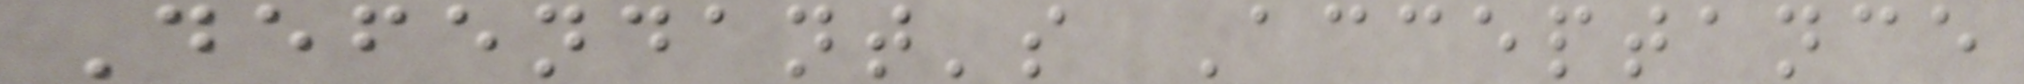Defendant's Acceptance
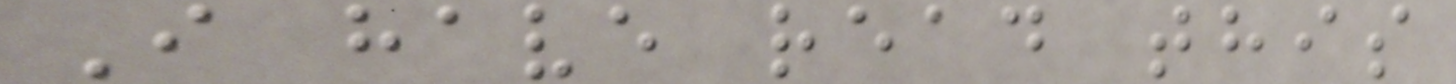I have read this
